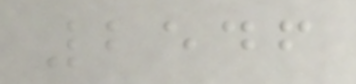2546
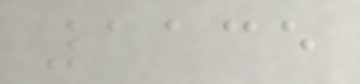1135
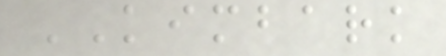KIMBARK
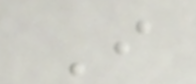I
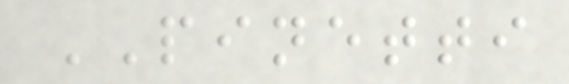PINETTI
